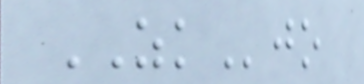ZKjo
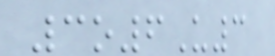3o6U3
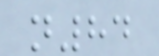n84
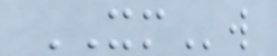XMw
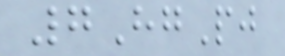7HgPj
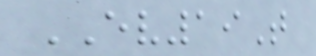EV19T
